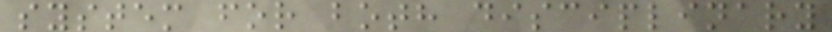system for both disciplinary
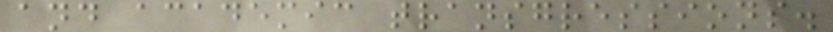and academic transgressions.
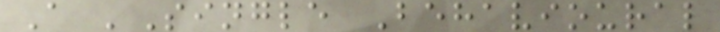A 'Single Behavioural
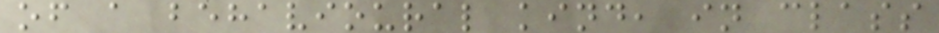of a behavioural kind, in class
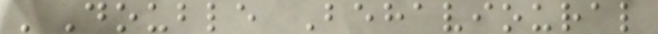'Double Behavioural
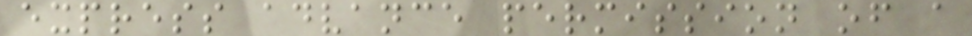express advance permission of a
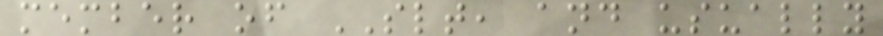member of SLT, and usually
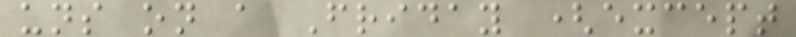uns on a Friday (except
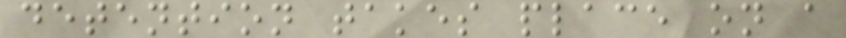detention takes place on a
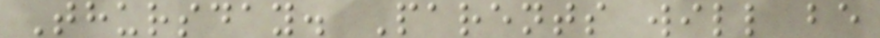Thursday. Parents will be
